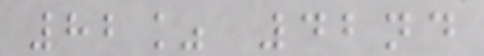82% 42nd
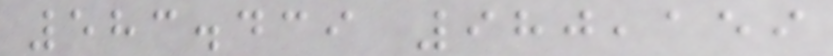583.439 980,159
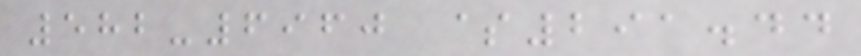582-6960 $291.44
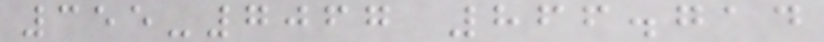355-7067 866.714
